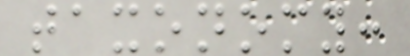taxonomy:
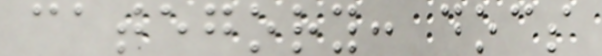category: docs
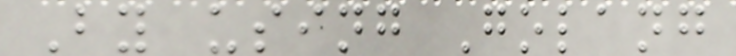By using Golang
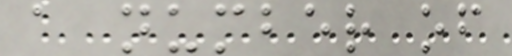a number of
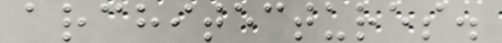architectures.
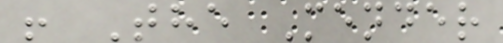! The Mender
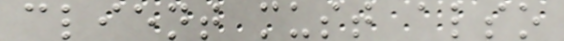client must also
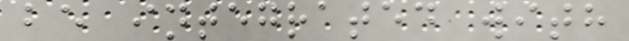be integrated with
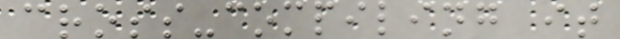cross-compiling it
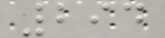294
